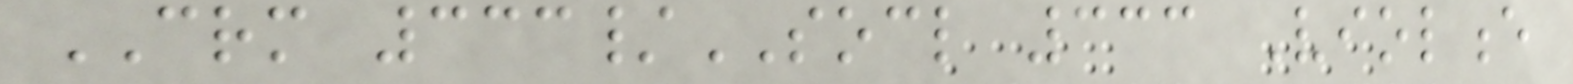CRM 333/SOCL 333 Violence
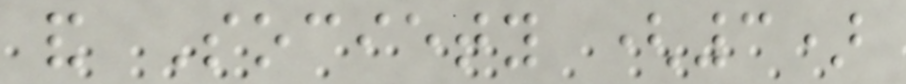and Society (3)
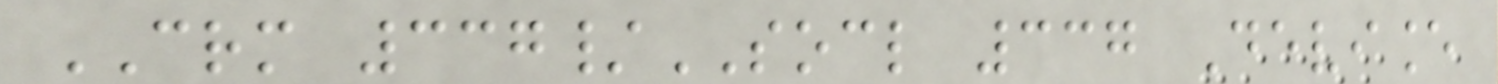CRM 337/SOCL 337 Deviance
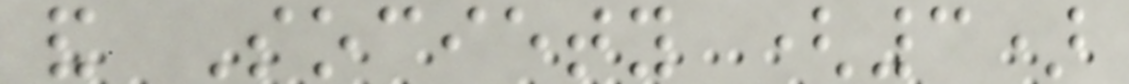and Society (3)
